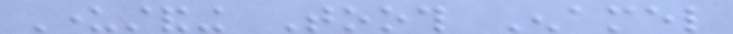Understanding Tooth Enamel
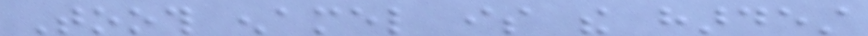Tooth enamel is the hardest
